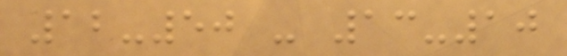12-50 - 13-10
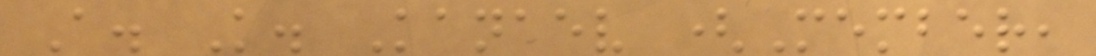A. K. Kanaev (Member,
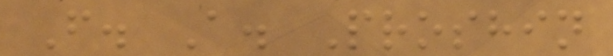F. A. Proshin
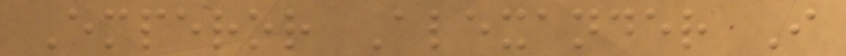Emperor Alexander I
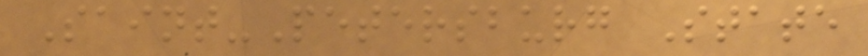Saint-Petersburg State
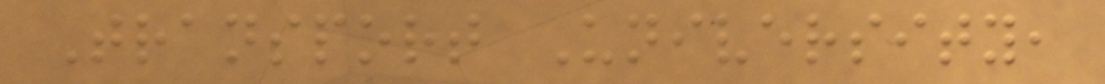Transport University,
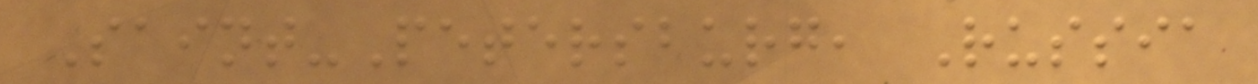Saint-Petersburg, Russia
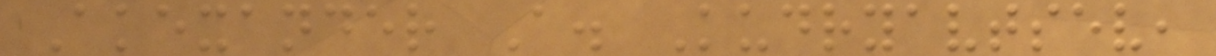Akexander A. Kudryavtsev,
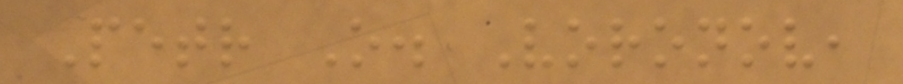Petr O. Voronov,
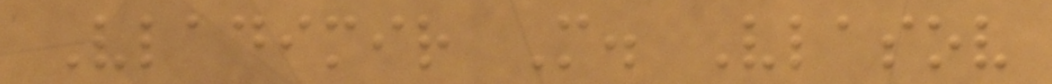Vladimir M. Vlasov
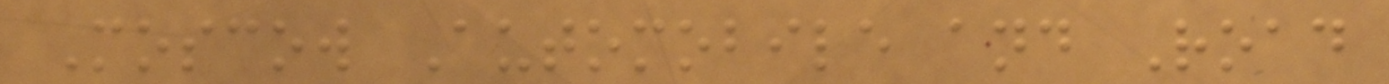Moscow Automobile and Road
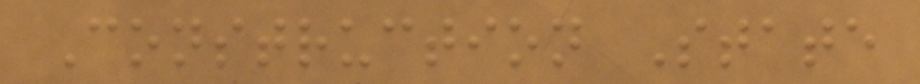Construction State
